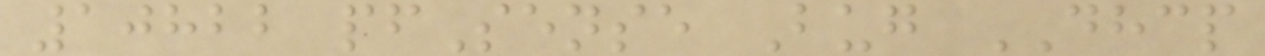10822 pfSense Bug DHCP
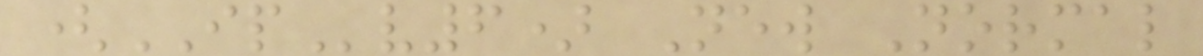(IPv6) New Normal
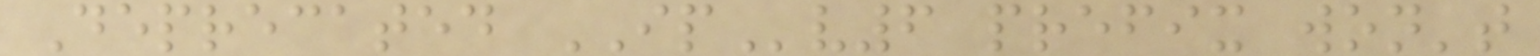Deprecated IPv6 prefix won't
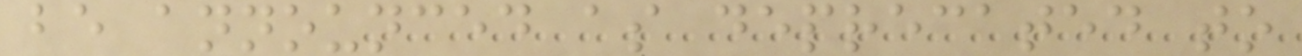be announced as deprecated to
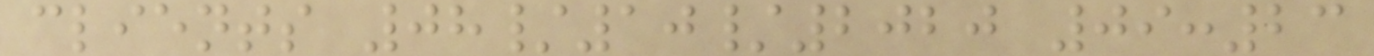clients 08/10/2020 09:23
